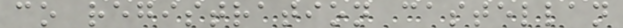co registration castellan
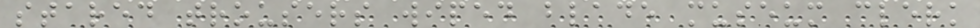stared trousers wiped blade museum clerk
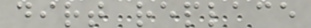dirt replace
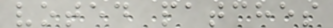voted patches
